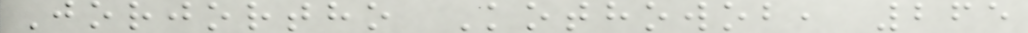Jorjortho Kothowob, 265
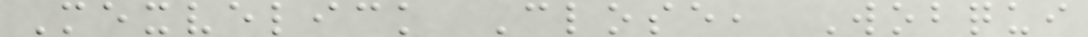Mexvelick Close, Wobqui
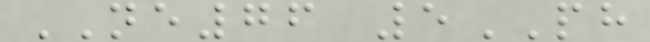NE76 5PH
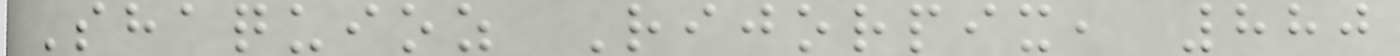Shaquioz Rijorpix, 880
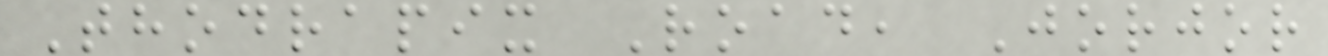Thodrapix Road, Jorjor
